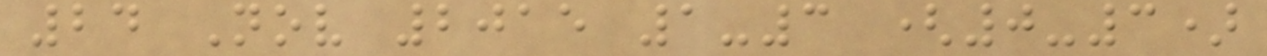24 Nov 2015 1-3 (0-3)
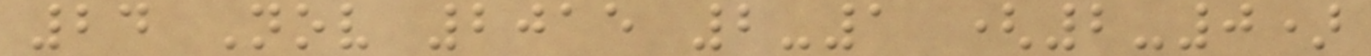24 Nov 2015 2-1 (2-0)
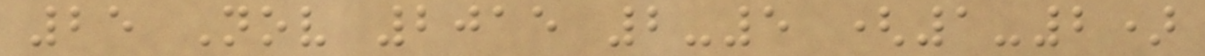25 Nov 2015 2-5 (1-2)
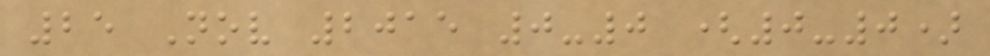25 Nov 2015 0-0 (0-0)
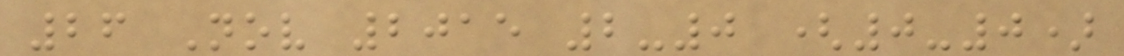26 Nov 2015 2-0 (0-0)
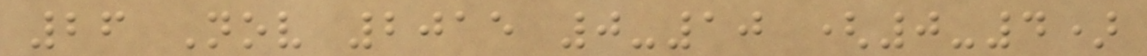26 Nov 2015 0-10 (0-4)
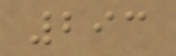293
